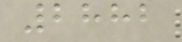2882
